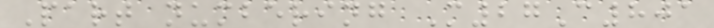Part numbering M27C801
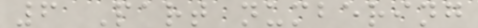6 Part numbering
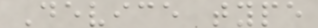Device type
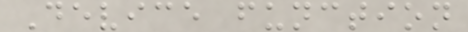Device function
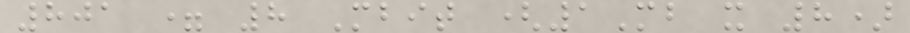801 = 8 Mbit (1Mb x 8)
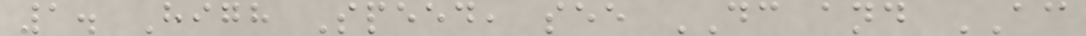1. High Speed, see DC and AC
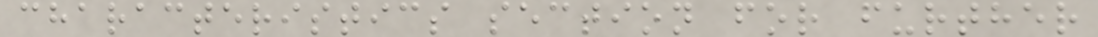characteristics section for further
